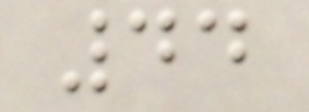44
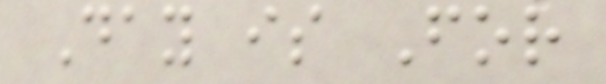Day is For
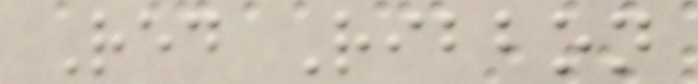Red Ribbon
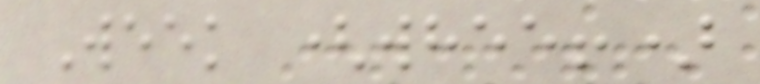Week (whee!)
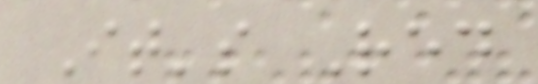It's Red
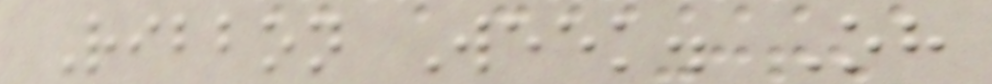Ribbon Week. Oh
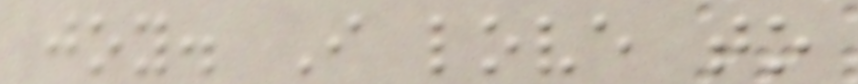joy. I love to
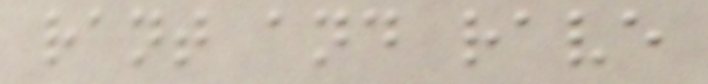rant and rave
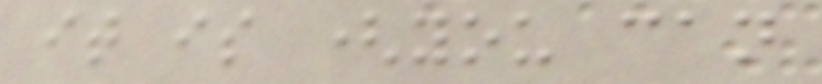it is (you can
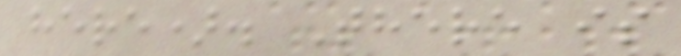here). There is
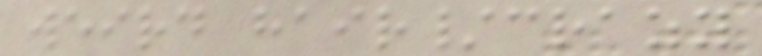weird hair/crazy
